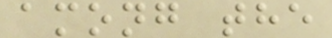among the
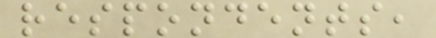respondents,
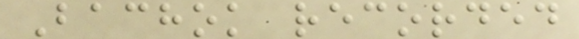Bachok recorded
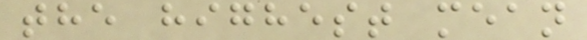the highest mean
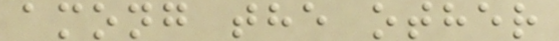among the other
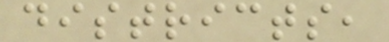districts,
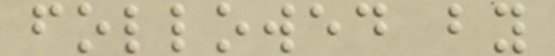followed by
